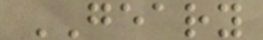GEARY
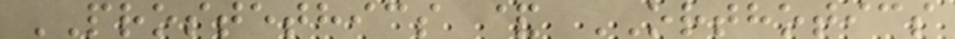PROSTETHICS & ORTHOTICS
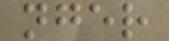nger
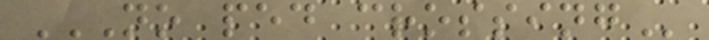NO PED CROSSING
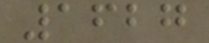1627
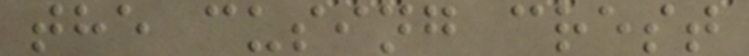the cusing crest
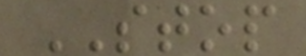STOP
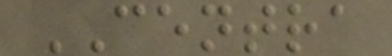CENTRA
